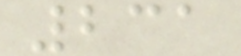231
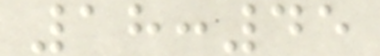18:45
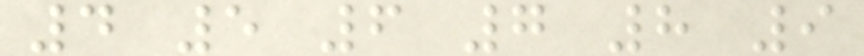4 5 6 7 8 9
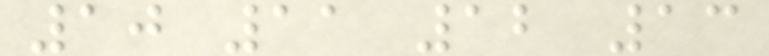10 11 12 13
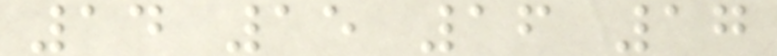14 15 16 17
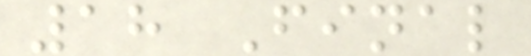18 Final
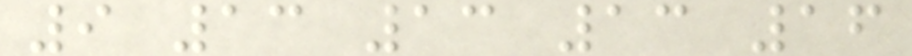9 13 13 13 16
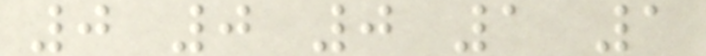0 0 0 1 1
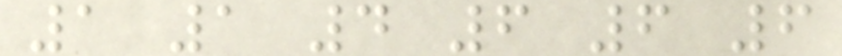1 1 4 6 6 6
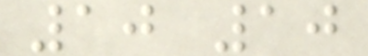10 10
